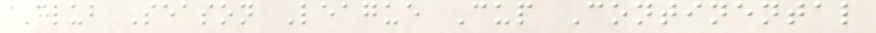Club Season League Cup Continental
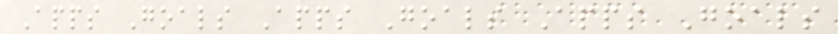Apps Goals Apps Goals Apps Goals
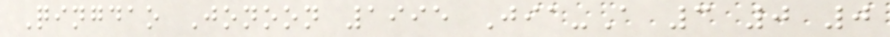Qingdao Jonoon 1995 Jia-A 3 0 0
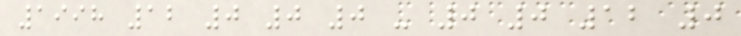1998 12 0 0 0 - 0 0 12 0
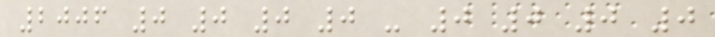2006 0 0 0 0 - 0 0 0 0
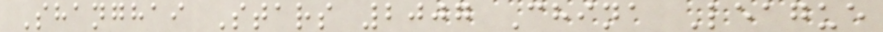Shanghai Stars 2007 China League
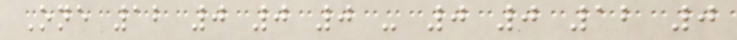One 12 0 0 0 - 0 0 12 0
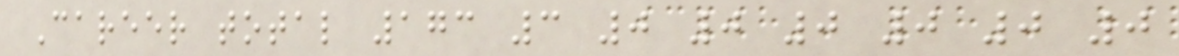Career total 173 3 0 0 0 0 0 0
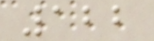122
